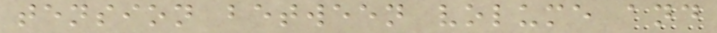tension between volume and
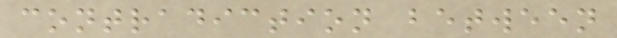contradiction between
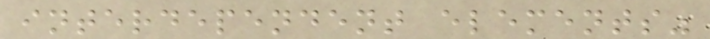interdependent elements"
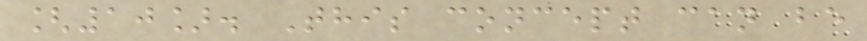[10]. This concept can be
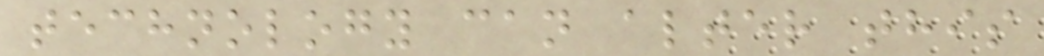technology can alter this
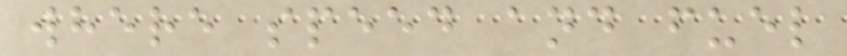where speed and fuel
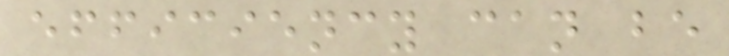efficiency can be
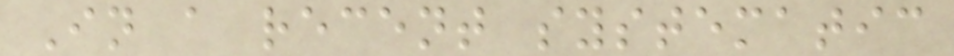In a recent systematic
